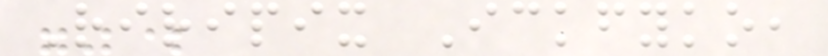Riripix Ickfyko,
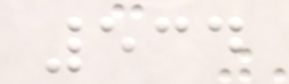534
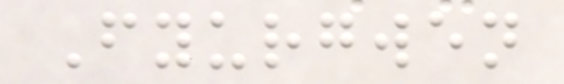Fyurgwen
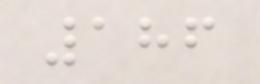186
